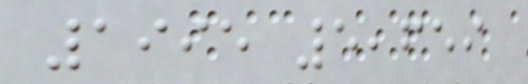1995 5,659
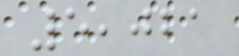5,021
